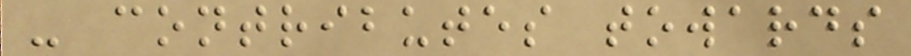- contributes towards
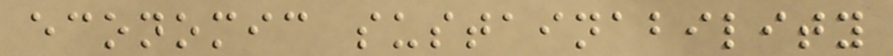economic sustainability
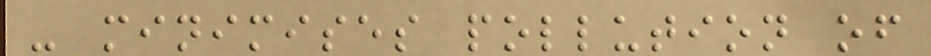- minimises pollution of
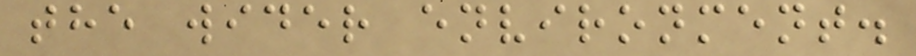the wider environment.
